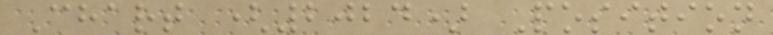Chart (2024) Position
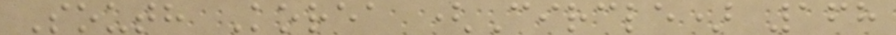South Korea (Circle) 168
